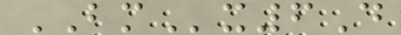BMx6D
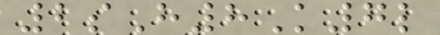2sH8K7l
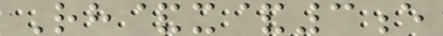Rh&x&3e
